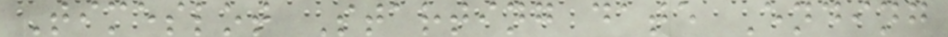Timeslot Starting date Ending
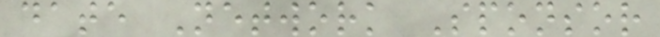date Network Sponsor
